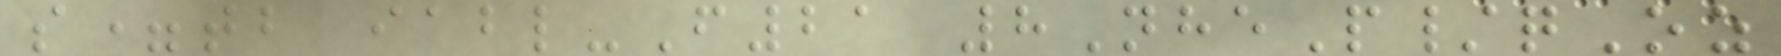s=tb iabl-F21 8NheP/qOz
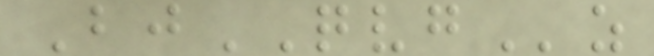BjQVGz
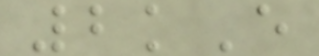2kE
